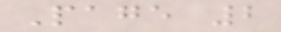Page 2
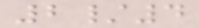2/4
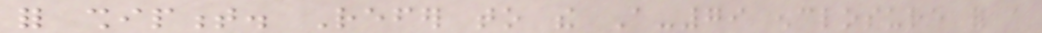for shipment. Refer to the A-79 enclosure for a
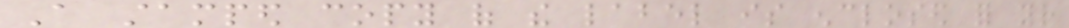A stamped copy of the label is enclosed for your
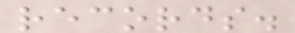records.
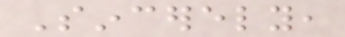Sincerely,
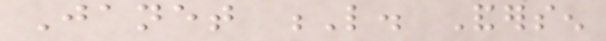Janet L. Andersen
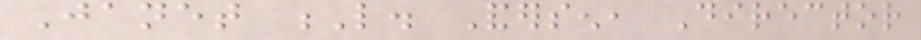Janet L. Andersen, Director
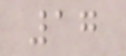17
